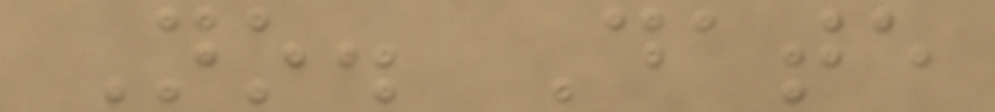No. Date
